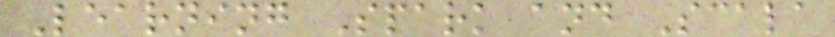Learning Spark and Scala
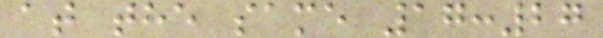at the same 17:27
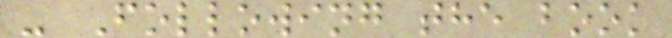- Following the book
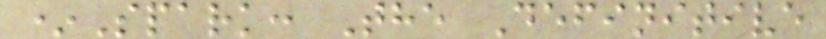*Spark: The Definitive
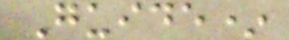Guide*
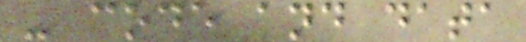- code and data
